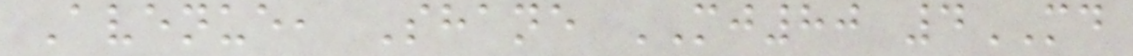Avenue, Shane MJ80 4MD
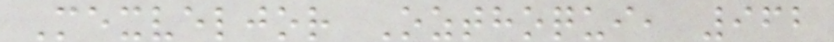Mexveljor Ozthoqui, 962
